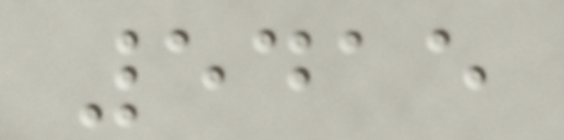5415
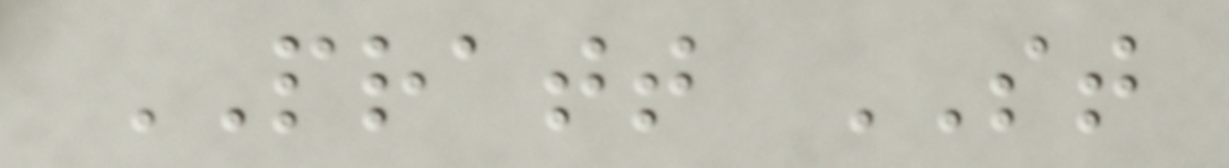PRATT ST
